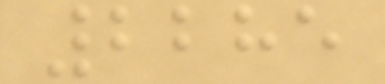2285
